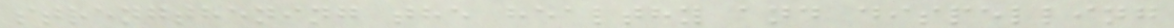strengthening the healthy and dispelling
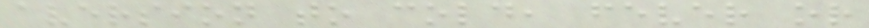aversion to cold, fever or
